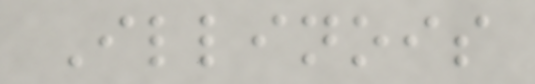Illinois
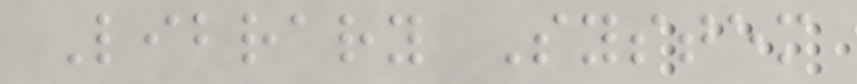Library System
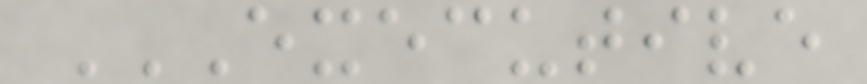EXECUTIVE
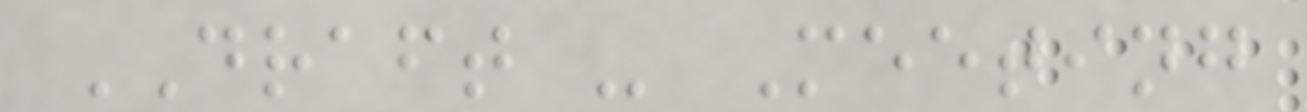DRAFT - Meeting
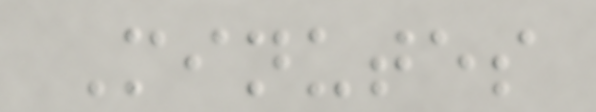Minutes
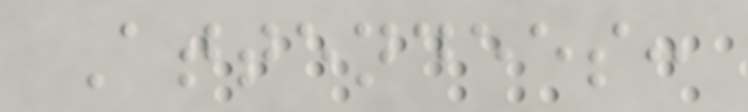Attendees:
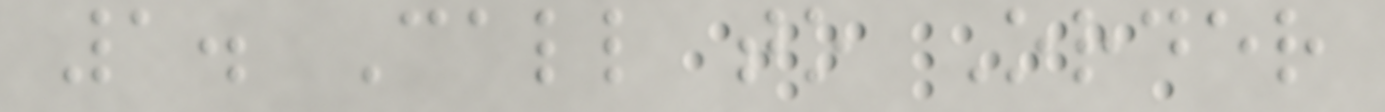1. Call to Order
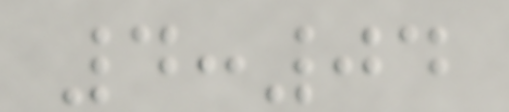4:04
